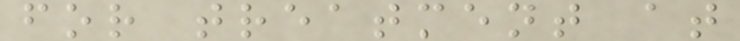for treatment at
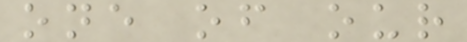one of our
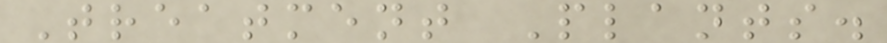Treatment Plants.
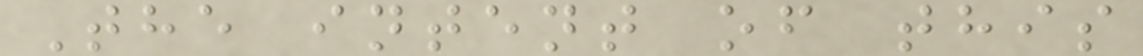The intent of this
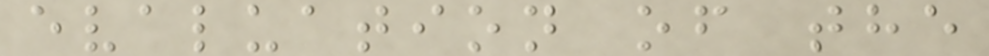evaluation of the
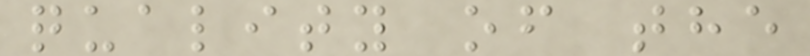quality of the
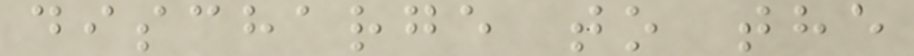discharge to the
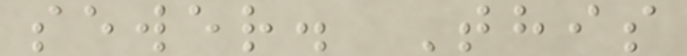sewer. This
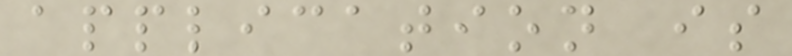application is
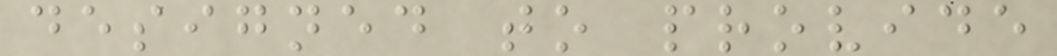designed to provide
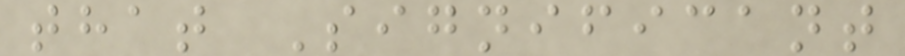that Significant
